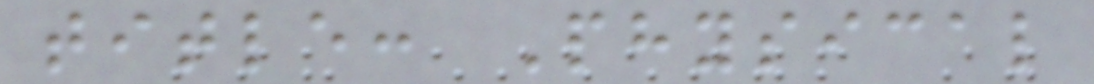title: Physical
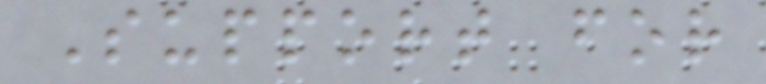Support for
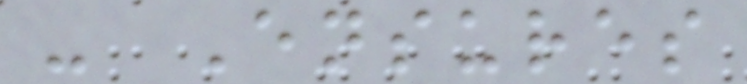- Ensures
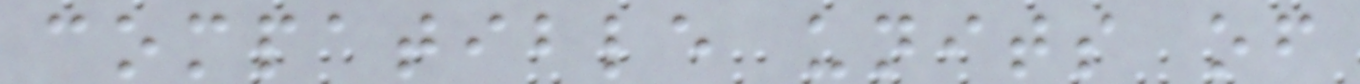compatible units of
